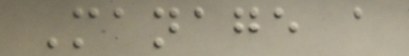Manage a
